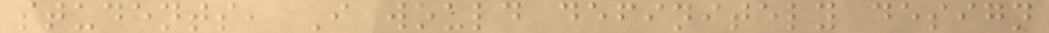students, I would definitely design
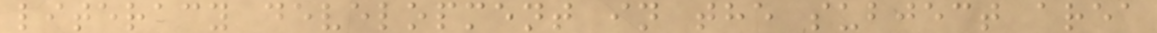literacy development in the subject area
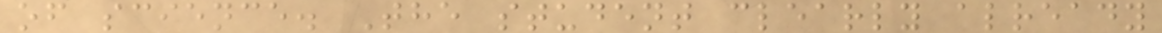of science. The student clearly already
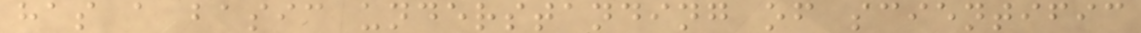has a basic understanding of scientific
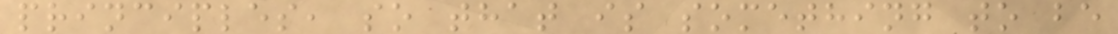principles, so that is something to be
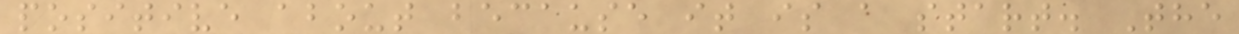positive about because it is a start. The
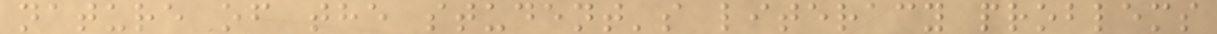nature of the student's literacy problems
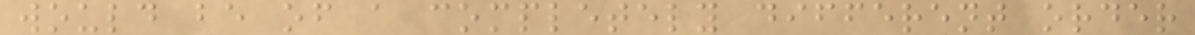would be of a completely different order
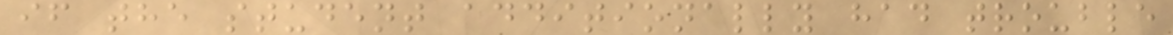if the student additionally had trouble
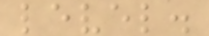level.
